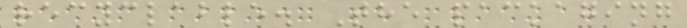recyclable. The packaging
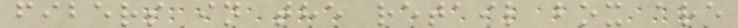fibers in the retail box are
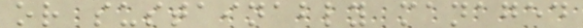or sustainably managed
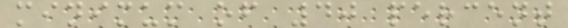minimum of 40 percent
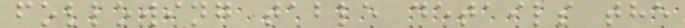following table details the
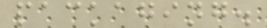packaging.
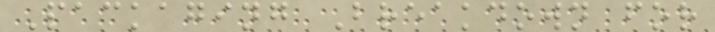Packaging Breakdown for
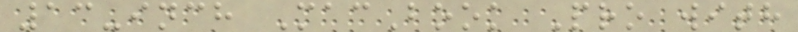13-inch MacBook Pro with
